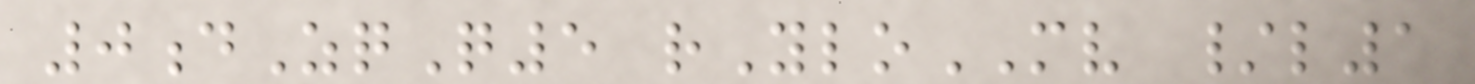0dZqQ5 rYloMV /l1
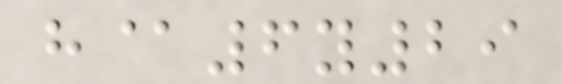h@6y29
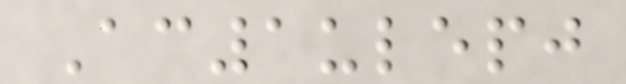Ac1ulepj
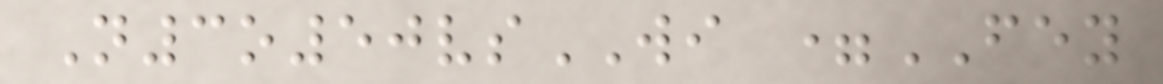N3o50vsWI =FEY
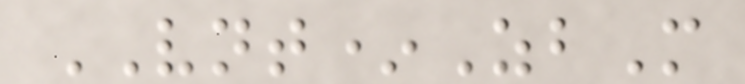VNT*ZbM
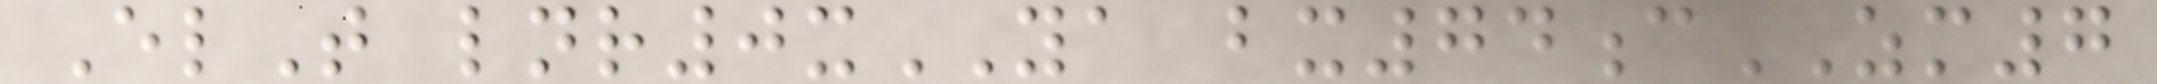ElT lnr0xYA bx74cZM7
